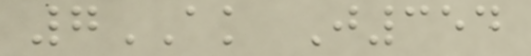7AK J354
